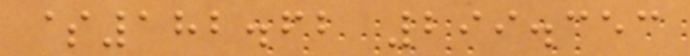$182.62 299.353
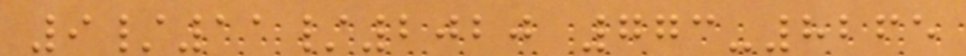9/11/2020 773-8265
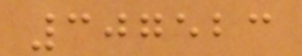307523
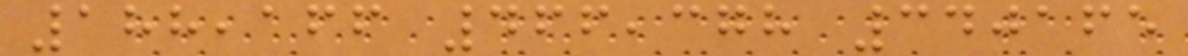188,166 466,378 340165
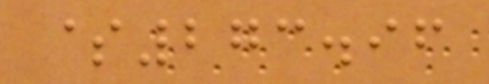$273.96
